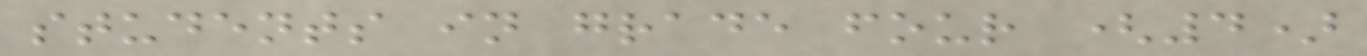students in grade four (4)
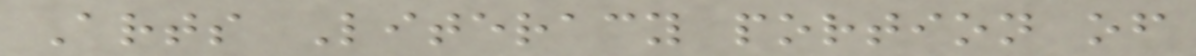Arts Literacy portion of
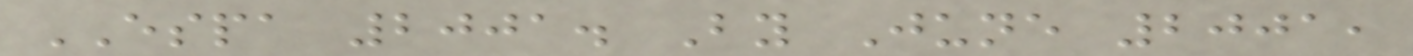ESPA 2001. By June 2001,
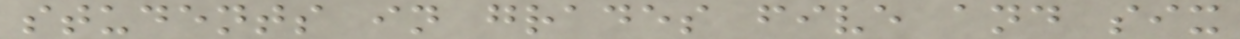students in grades five and six
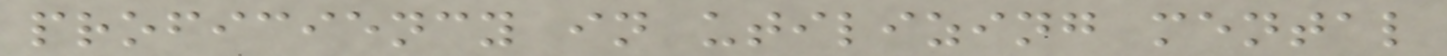proficiency in utilizing mental
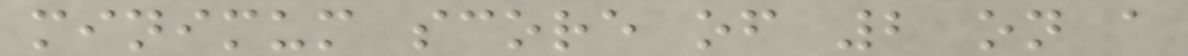minimum score of 2 on a
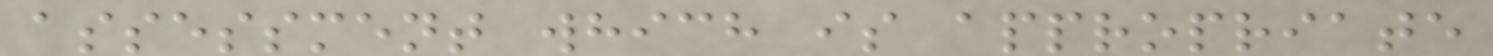assessment which is appropriate
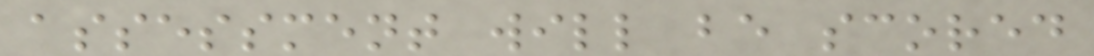assessment will be scored
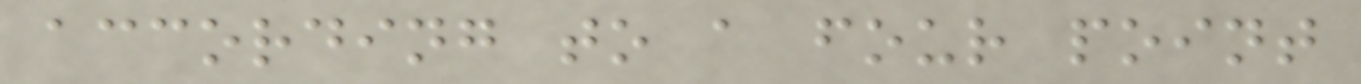according to a four point
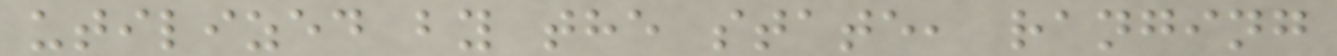utilized by the state, ranging
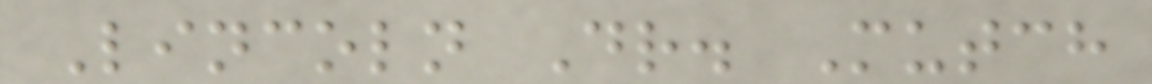Lincoln Dr. Mutch
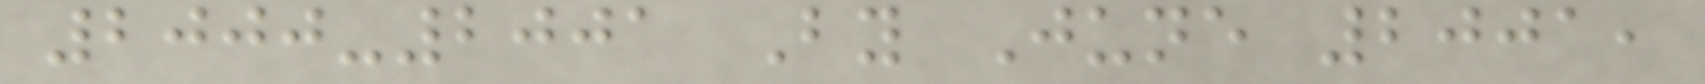2000-2001 By June 2001,
